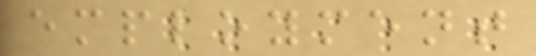employment
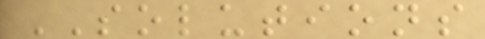SOLUTIONS
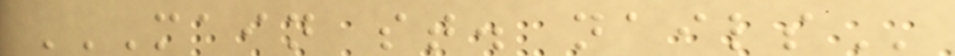MAIN ST. NAILS
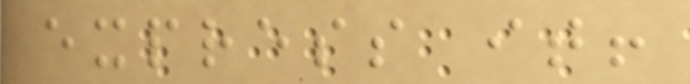express it!
